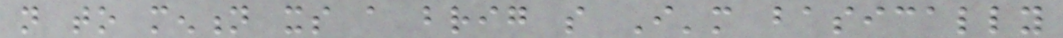not to mention its a brig so I'm basically
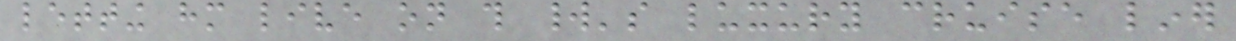letting him live on this world's luxury cruise liner
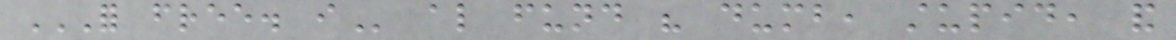FOR FREE. I also fund his dumb, stupid, and
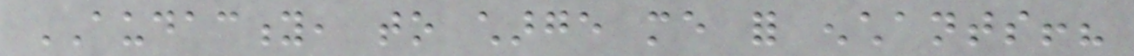AUDACITY, to charge me for enchants!?
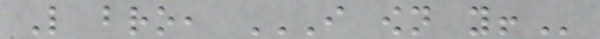Like bro, I OWN YOU!
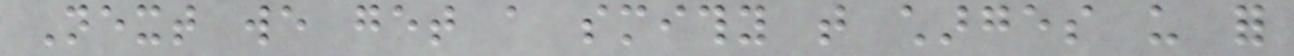Next we get a smithy that charges us for
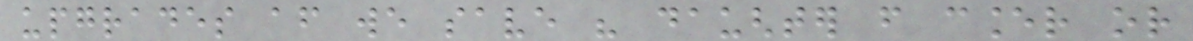upgrades after we save his daughter from cancer or
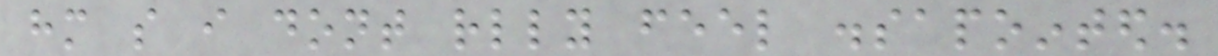him so i dont rlly feel dissapointed.
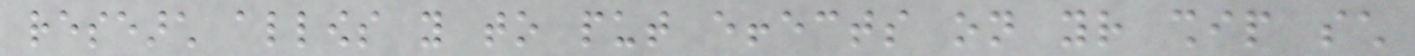research allows you to put effects on your ship such
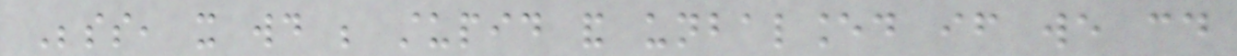Besides, it would be stupid and unbalanced if we could
